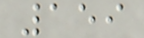159
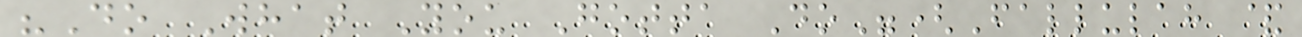"Do What You Gotta Do"(Fallulah &
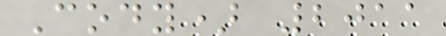Cody) 2011
